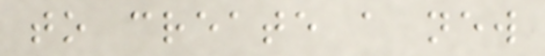to create a new
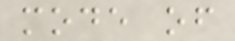mode of
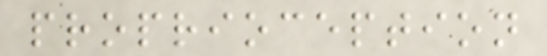proprioception
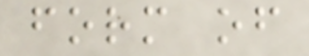form of
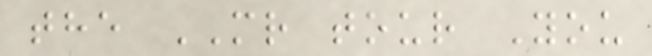the MR tour You
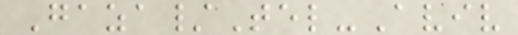Gaza/Tel-Aviv
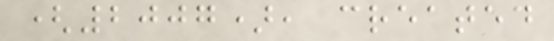(2007), created
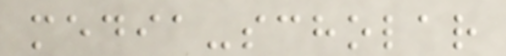media-scholar
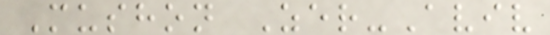Mushon Zer-Aviv
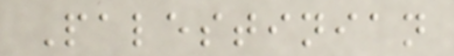Palestinian
